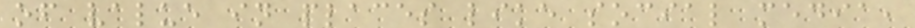of value in places like social media,
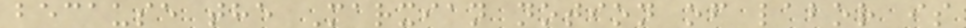because the Marxian notion of labor is
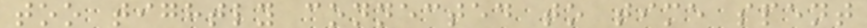too tightly connected to time spent
